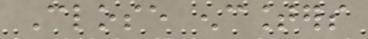Close encounters
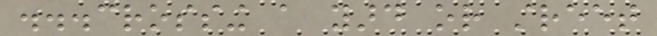...crossing a yard or street
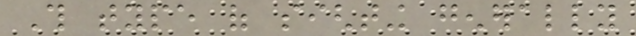This type of sighting generally
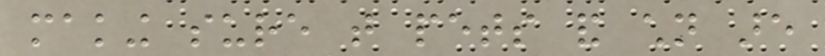making sure that pets and children are
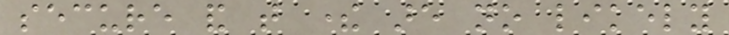secure and that there are no likely
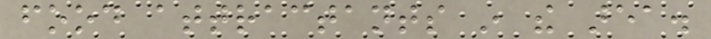food attractants in the area.
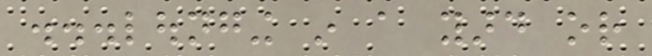...lounging in a yard or
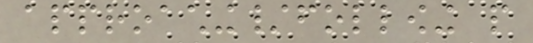approaching/following people
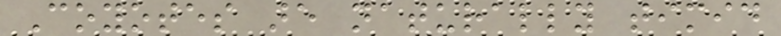Coyotes are naturally timid
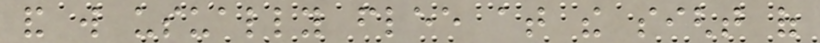and will usually flee at the sight of
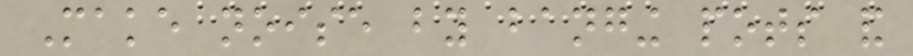Make noise by banging pots and
